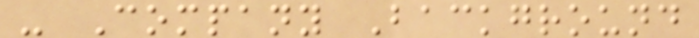- Company Background
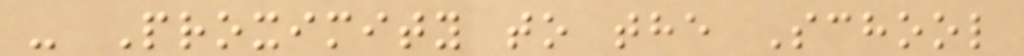- Proximity to the School
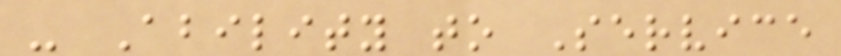- Ability to Service
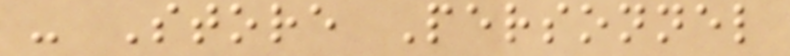- Store Personnel
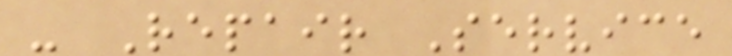- Repair Service
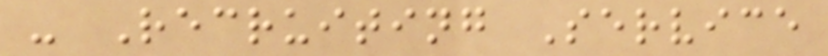- Recruiting Service
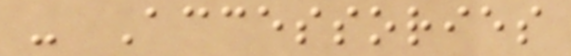- Accessories
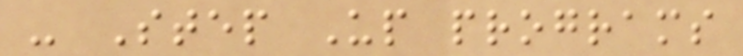- Step Up programs
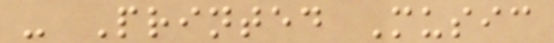- Printed Music
